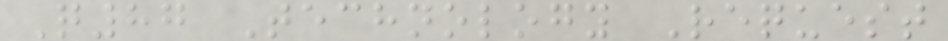Q87 Technology Request
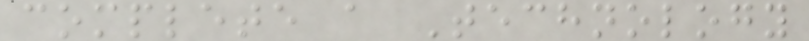complete a Technology
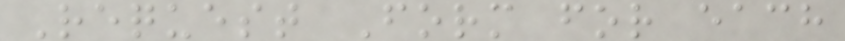Request Form for each
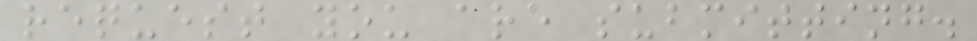request you are submitting.
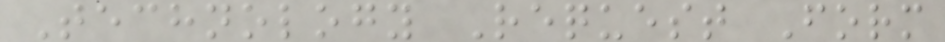Technology Request Form
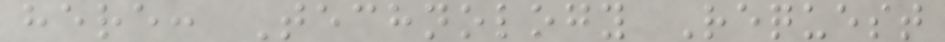here: Technology Request
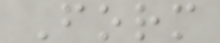Form
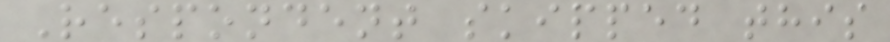Respondent skipped this
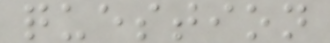question
